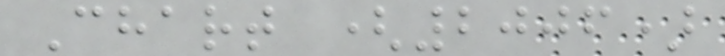Chart (2006)
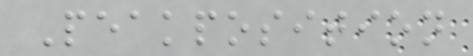Peakposition
